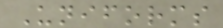Uniforms
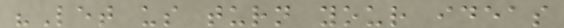"Let us turn your ideas
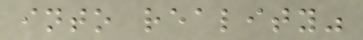into reality"
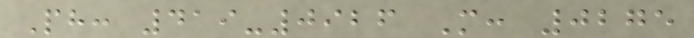Ph: 419-0926 M: 0275
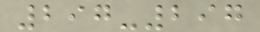297-297
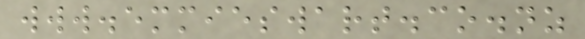www.emmieswart.co.nz
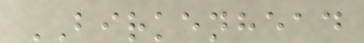BIRKENHEAD
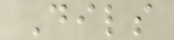Dils
